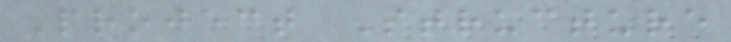Project Structure
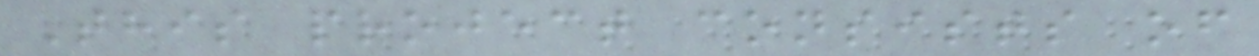This project consists of
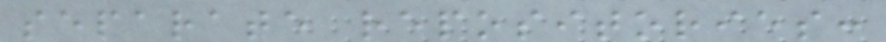separate repositories:
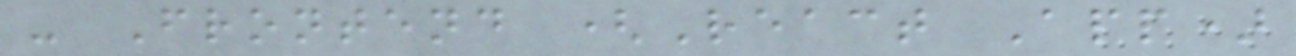- Frontend (React App)
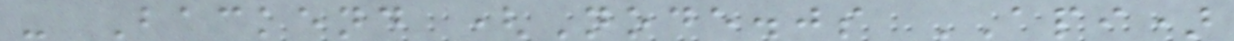- Backend (Node.js API)
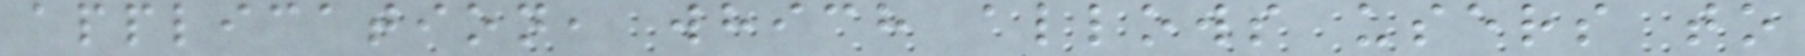application, which allows users to
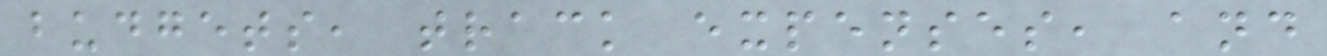budgets, track expenses, and
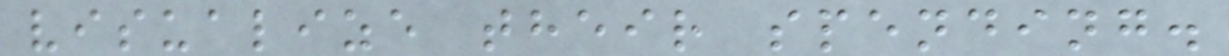visualize their spending.
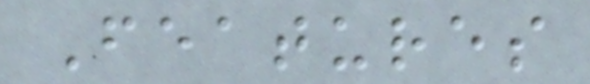Features
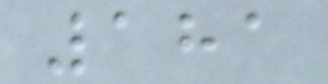181
